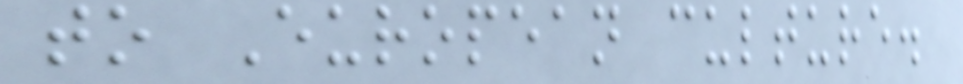to European culture.
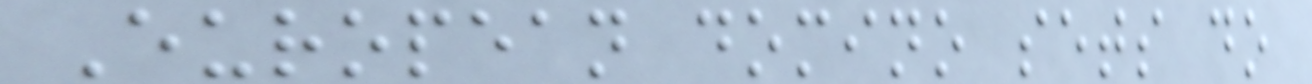European domino sets do
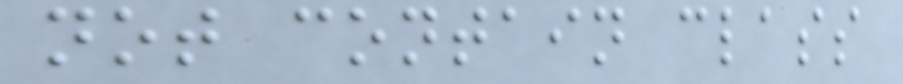not contain class
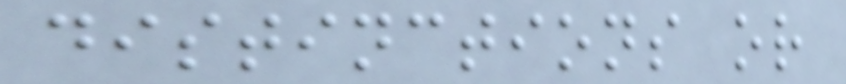distinctions or
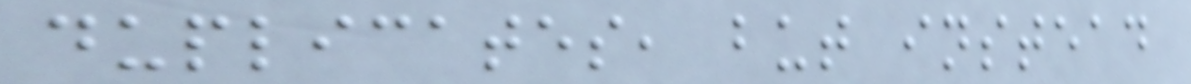duplicates, but instead
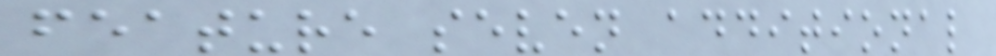feature seven additional
